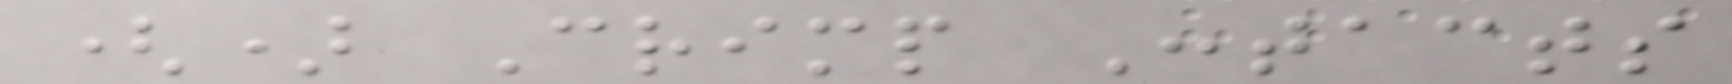() Crimp Contacts
